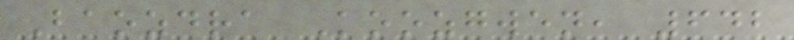Baozdra Koozgwen, 642
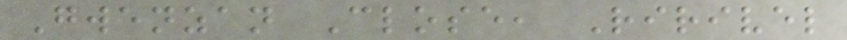Gwenzan Close, Ririvel
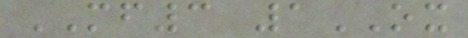MF3 1OX
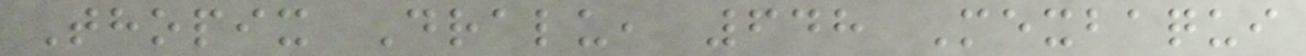Thopix Dralu, 648 Mexbaqui
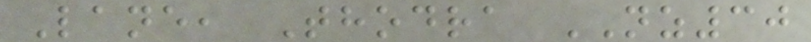Lane, Thodra NZ30
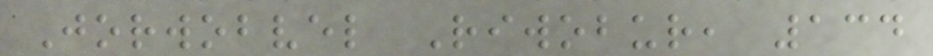Jorwobvel Riwobur, 134
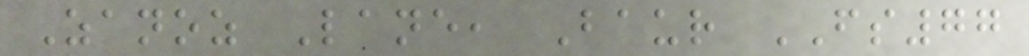Zanoz Lane, Baur FS77
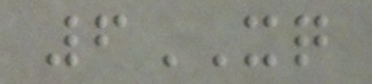6XQ
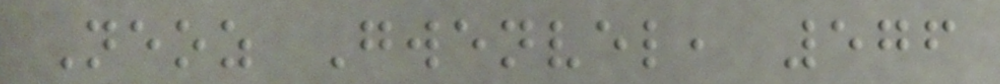Neoz Gwenvel, 576
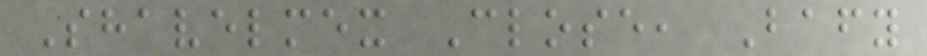Shavelmex Close, Bafy
